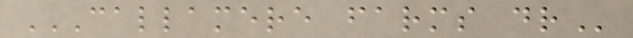CALLAMERE FARMS DR
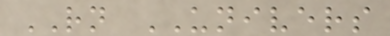RN UNIVERS
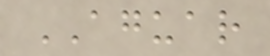AGUAR
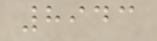8943
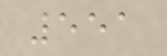551
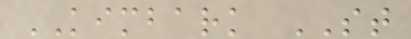KIMBARK ST
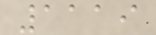1119
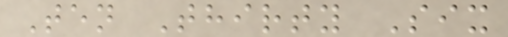Ten Thirty Six
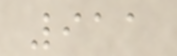911
